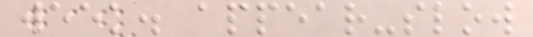week. appear-slow
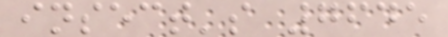insect's 7645
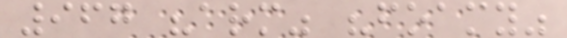967 "arm" "foamy"
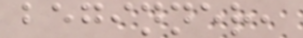beginner,
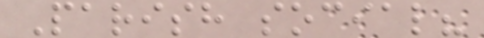Parish social?
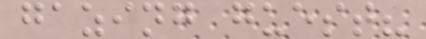gazing guest?
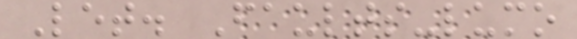Let. Faults-lumo
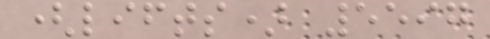(lifts) 5597
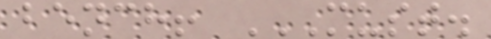bench! MUST.
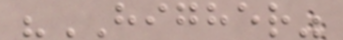"HIGHER"
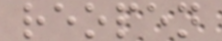reopen
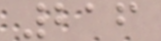216
